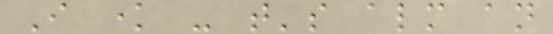I know - that's almost an
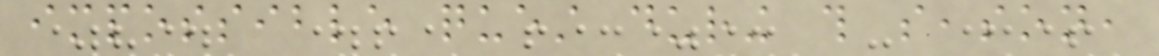impossible quest during this season,
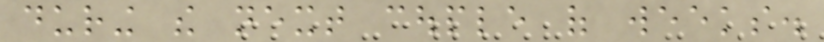during the next couple of weeks.
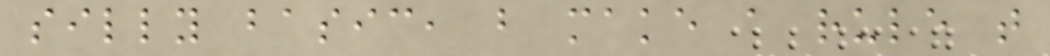silly basic, but make a rule that
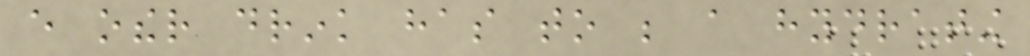every other drink has to be a hydrating
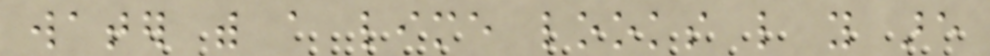water with a lime looks like you are
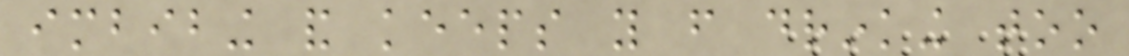imbibing and keeps you from drinking too
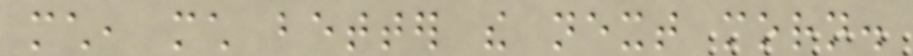much, much better the next morn.
